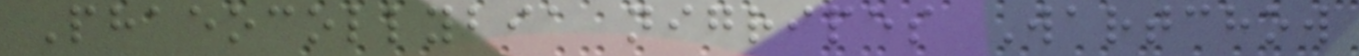Phaeocollybia nigripes Wartchow
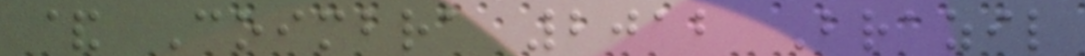& Coimbra 2012 Brazil
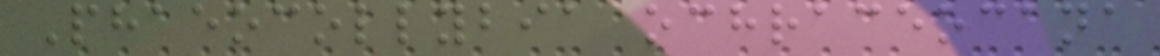Phaeocollybia ochraceocana
